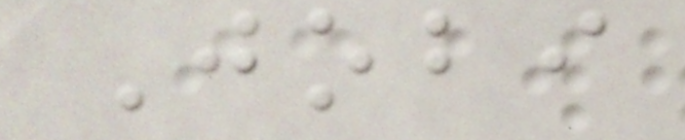Jobi
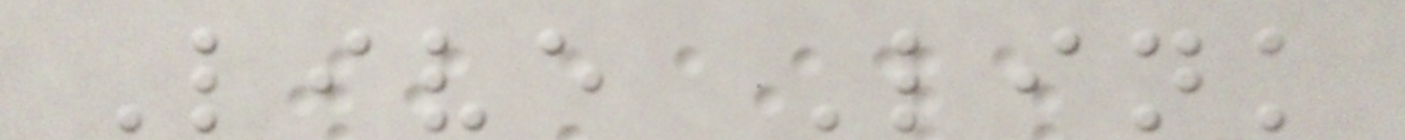Live Link
